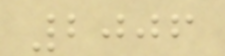2006
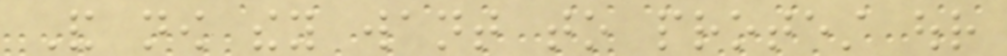And now they want to protest our
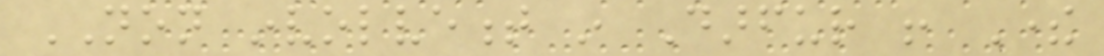NON involvement in Darfur ! There
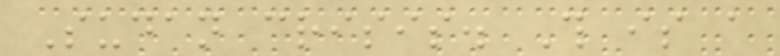Sudan crisis. This is a
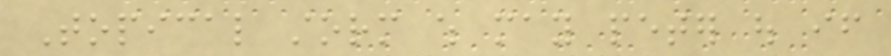Topical storm which may peter out if
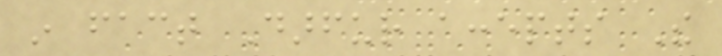in fact Darfur accepts The
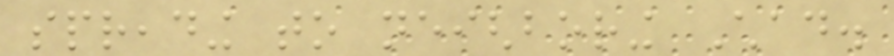spreading to neighboring Chad.
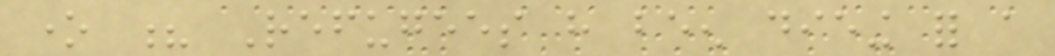one ? Refugees have been dieing for a
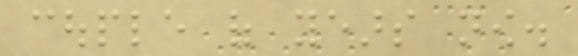couple of years now.
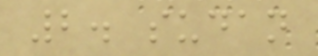2. sudan
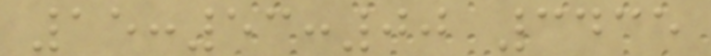15:53:00 3435
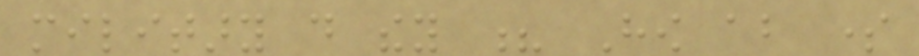military do they ? How about some
